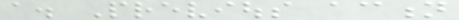a. Previous action
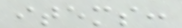items:
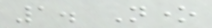1. None
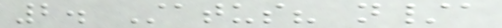2. Status? n/a
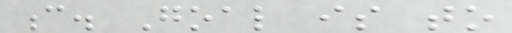c. Goal is to
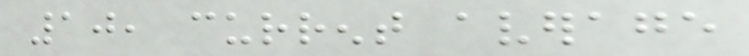10, current average
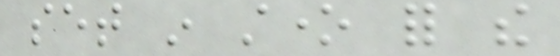set in stone for the
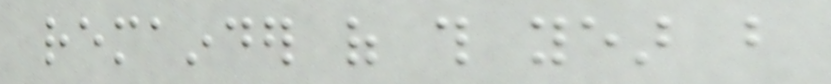remainder of this year but
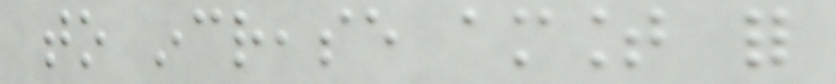to increase amount for
